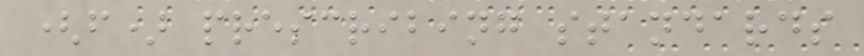(f) prescribing standards
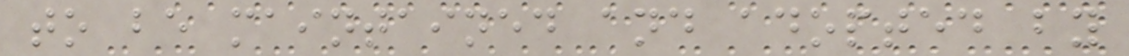to be maintained and adopted by
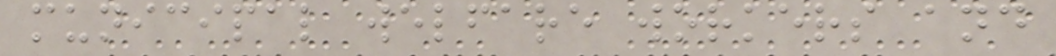municipal welfare workers and
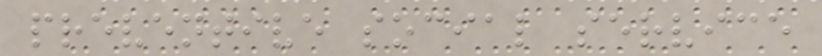preventive social service
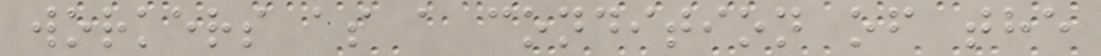workers as a condition of the
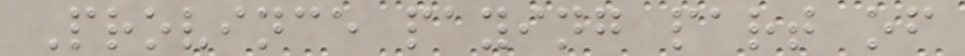Province paying part of
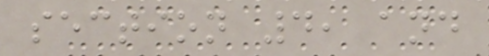section 4, and
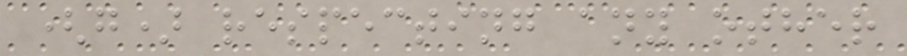(g) respecting any other
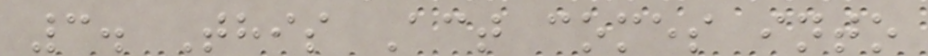3. This Act comes into
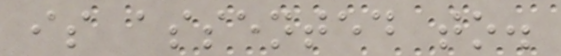is assented to.
